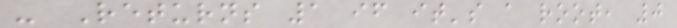- Returns 1 if it's a root, 0
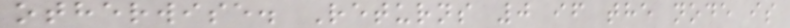otherwise. Returns 0 if the node is
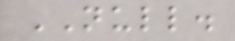NULL.
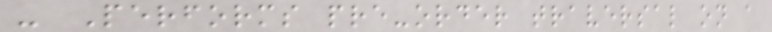- Performs pre-order traversal on a
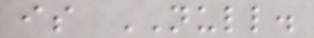is NULL.
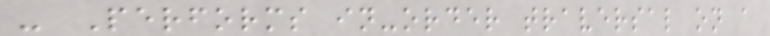- Performs in-order traversal on a
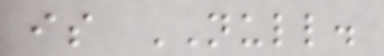is NULL.
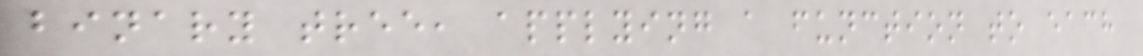binary tree, applying a function to each
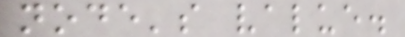node's value.
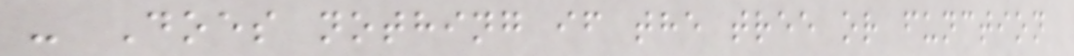- Does nothing if the tree or function
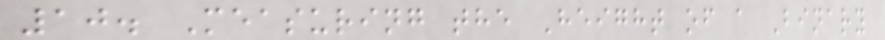10. Measuring the Height of a Binary
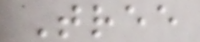Tree
